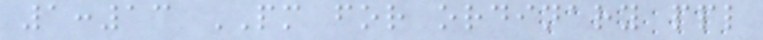1:13 PM for ordinary ppl
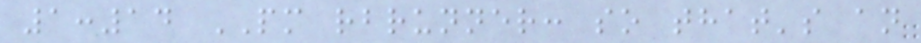1:14 PM rbrunner: so that's an
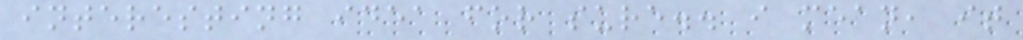interesting idea for sure.. i mean, it
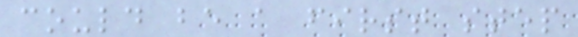could be a first step
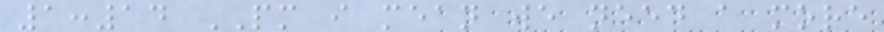1:14 PM i mean we need a more
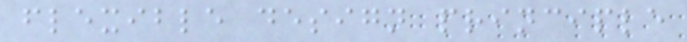flexible design principle
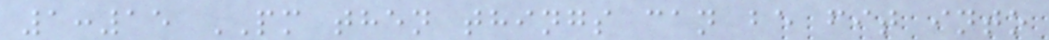1:15 PM then things can be fit into
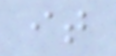it
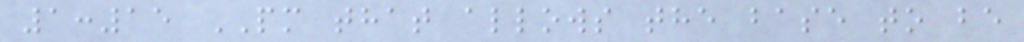1:15 PM that allows the base to be
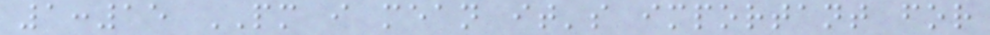1:15 PM i mean it's important for
